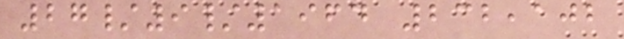27/9/1964 232,102
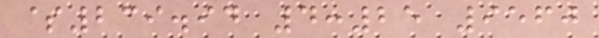$239.94 4:25 9560
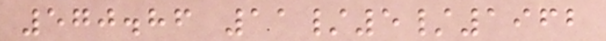570.86 11/5/1962
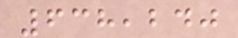638,240
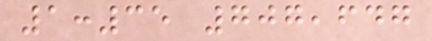1:35 707,647
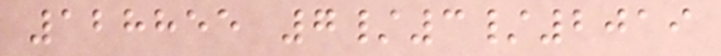128855 7/3/2019
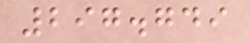297.749
